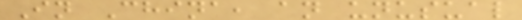In China, an unusual
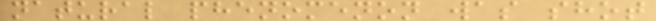natural phenomenon was shot
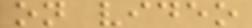on video
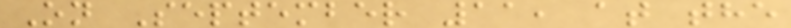On September 11, at the
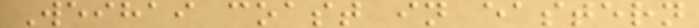Weihai coast in eastern
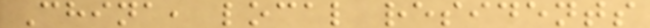China, local residents
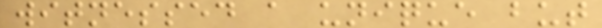witnessed a unique but
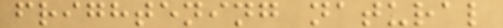frightening natural
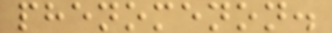phenomenon.
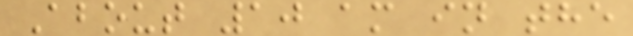About 10 am in the
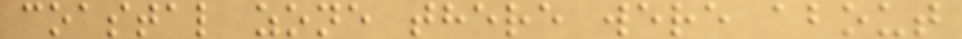coastal zone there were about
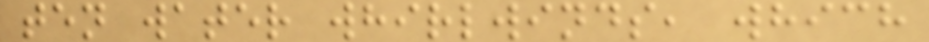ten water whirlwinds, which
